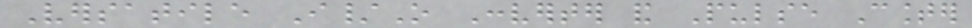Versatile I/O Converter and Pulse Counter
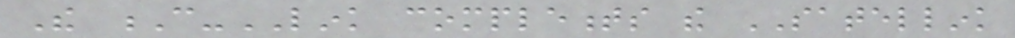The C-LINK complements the SATELLINK
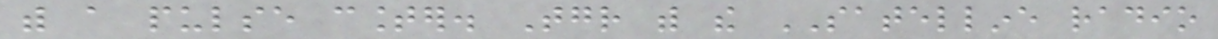with a pulse counter. Together with the SATELLINE radio
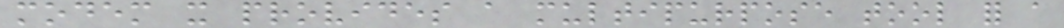modem it provides a multipurpose tool for a
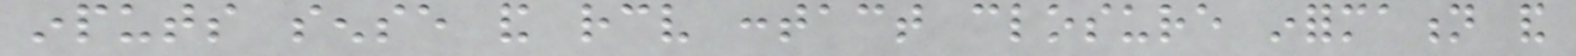inputs sense and receive contact closure information and
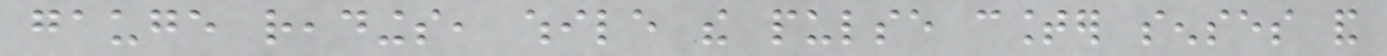gauge readings, while the pulse counter senses and
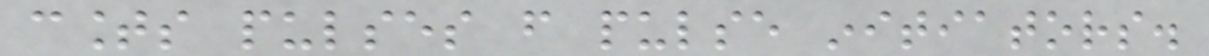counts pulses from pulse initiators.
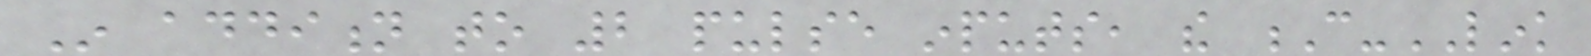In addition to 2 pulse inputs, the C-LINK
